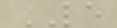LE
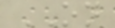ON
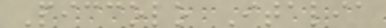Piccolo Italia
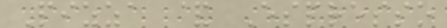Pizza & Espresso
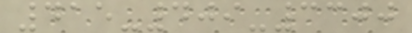415-409-3300
